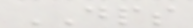DPS
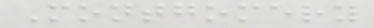Montgomery
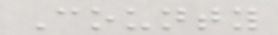County
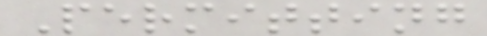Permitting
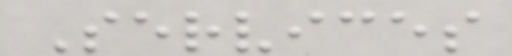Services
